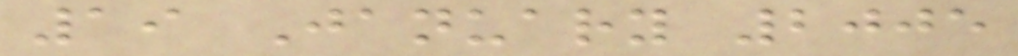19 January 2005
